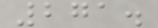271.
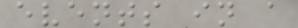events in a
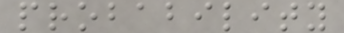probability
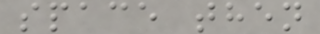space then
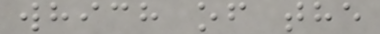which of the
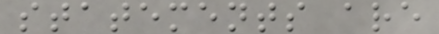statements are
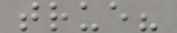true?
